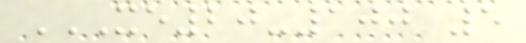XE20-100 5
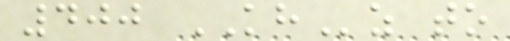400 KHz to
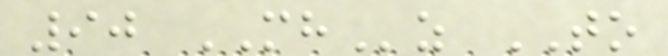90 MHz TO
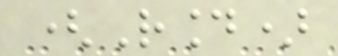(Round)
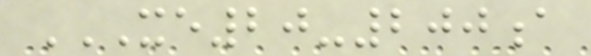XE20-200A
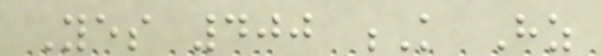Yes 400 K Hz
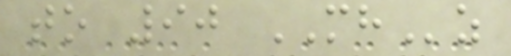to 90 MHz
